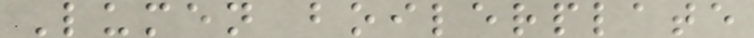Lumen boilerplate
